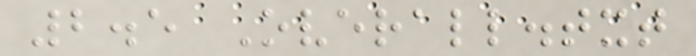2.5 Overall.txt
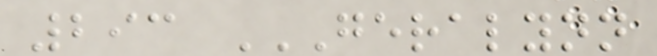293 GERALYNN
